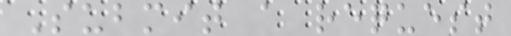Submit a request
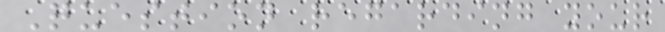Question regarding your
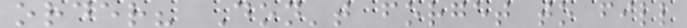order? Don't forget to fill
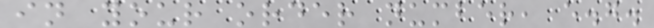in your order number, e.g.
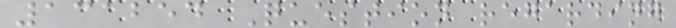131254 Question regarding
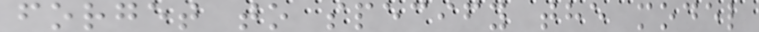forget to specify the model
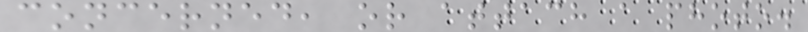concerned, or attach a photo.
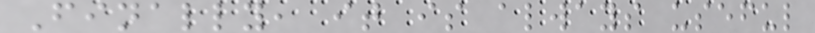Finally, it is always useful
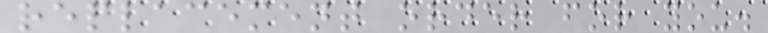replacement order for you.
